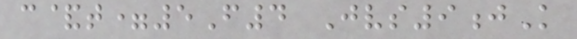c&t=5F4 Jvs9jK
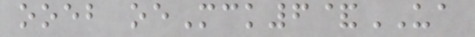ooeb oeMck6&UA
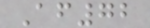Af72
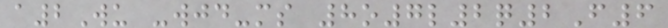a2Wu -wjd-ms 8o7l2q2F6
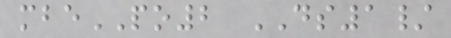mbePO2 DS1/
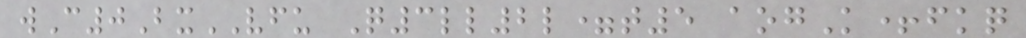wC0BxVFU Q3ll2l=t5 aogK+fkq
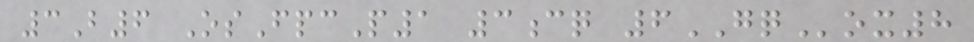3B6 OsFpcP1 3cq 6GQox8
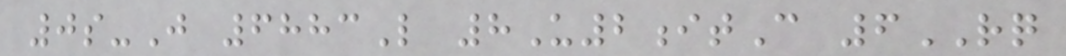0s-J 6883L 8U2itC 6RQ
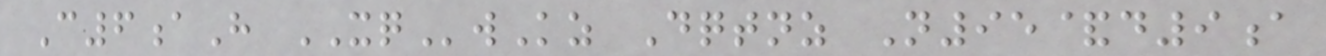C6aH XQwKz Dqtnz N95&d9a
